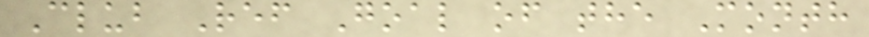Club Ref Goal of the Month
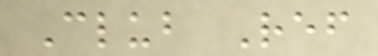Club Ref
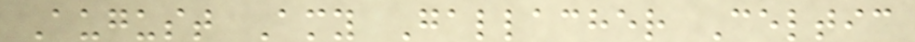August Amy Gallacher Celtic
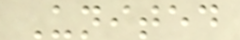United
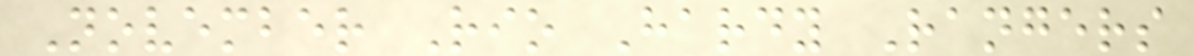November Rio Hardy Rangers
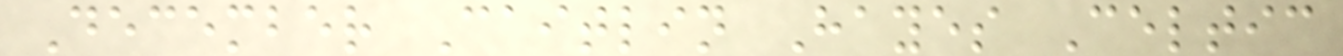December Caitlin Hayes Celtic
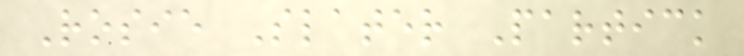Rosie Slater Partick
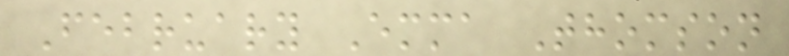February Emma Thomson
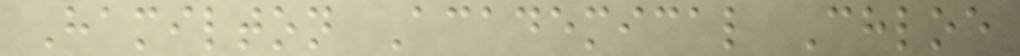Hamilton Academical Chloe
